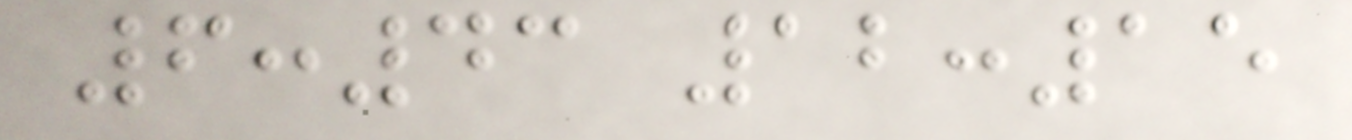6:43 12:15
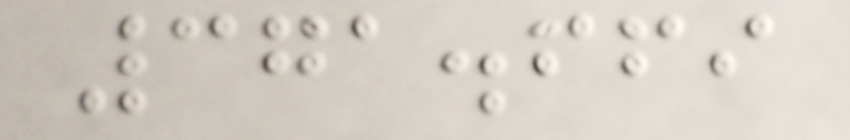371.669
